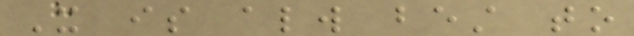It is always best to
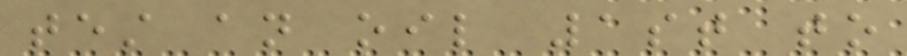test an oil 1st to
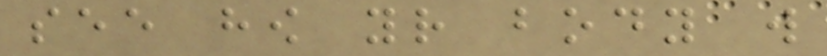see how your body will
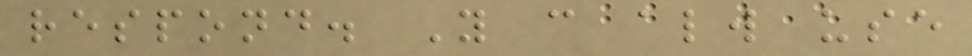respond. You can always use
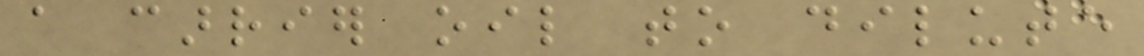a carrier oil to dilute
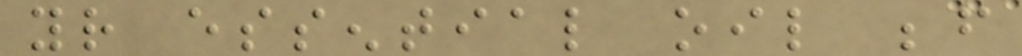your essential oil before
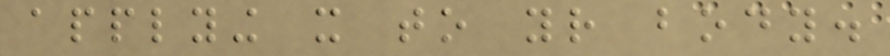applying it to your body.
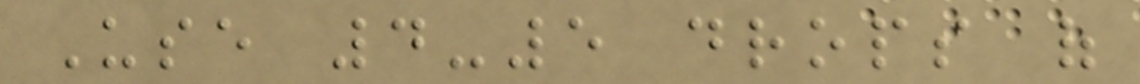Use 4-5 drops of
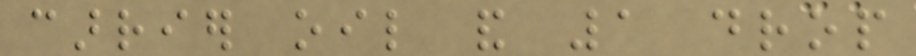carrier oil and 1 drop
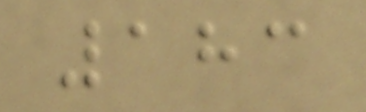183
